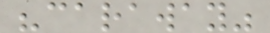"caraway"
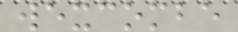wexcombe
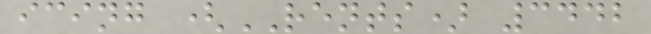icing (RENTS) 3442
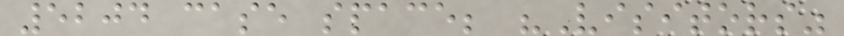5204 case space; "Visitors"
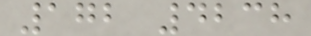172 4238
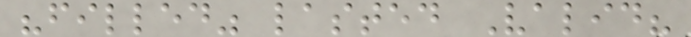"filled" lasted Valid?
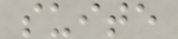suite
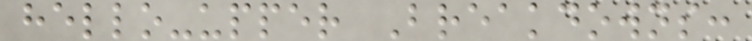hello-upper Breakdowns:
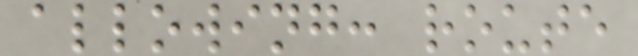allowing: route
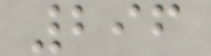296
